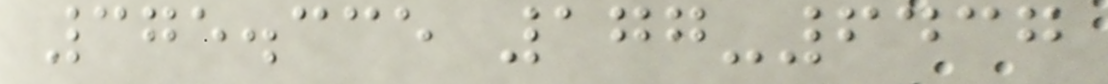375.335 177-6437
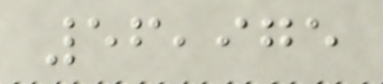56,975
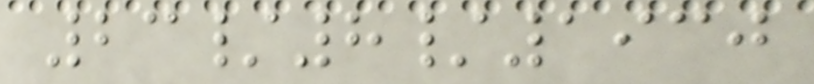23/8/1930
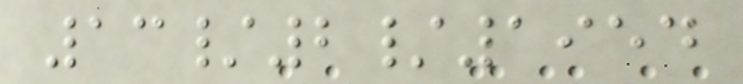13/2/1954
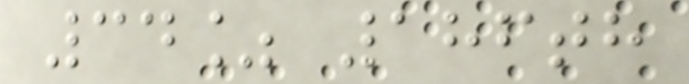34% 186th
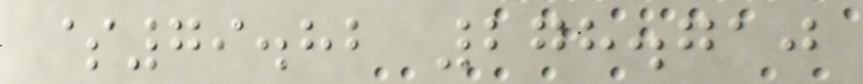$79.82 278.710
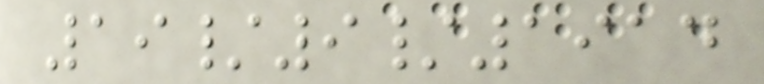19/9/1914
